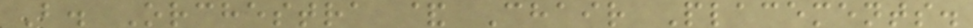B. Orchestra & Chair Placements.
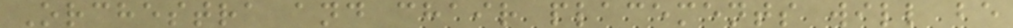Orchestra and chair placements will be
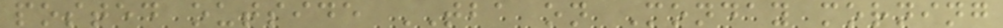posted outside TBA on Monday morning
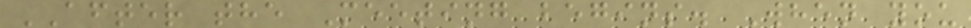AFTER the Meeting begins. When you
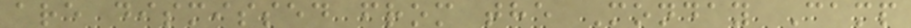are dismissed from the Monday Camp
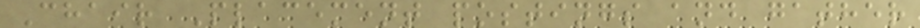Chair Placement postings and gather
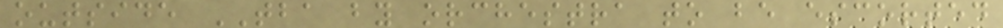outside TBA by orchestra to be escorted
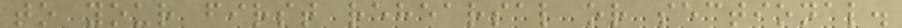to your first rehearsal or sectional.
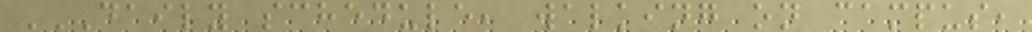DAILY SCHEDULE, WALKING ON CAMPUS,
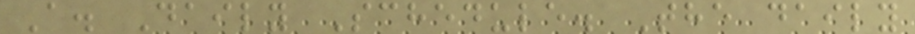A. Daily Schedule. The daily
